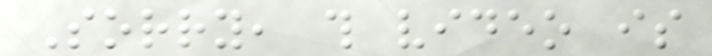Sorry, this video is
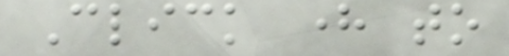Click here to
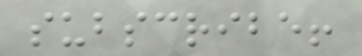subscribe!
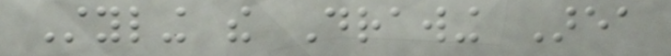Styling the Drawing Area
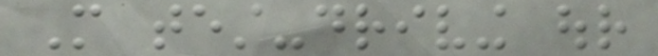More test-driving our
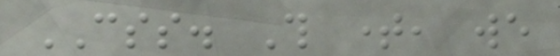CSS. This time, we
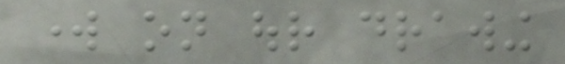work on our drawing
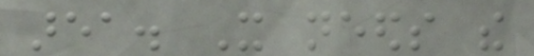area. It needs the
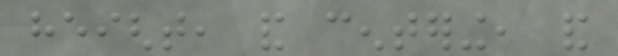height, and centering, and
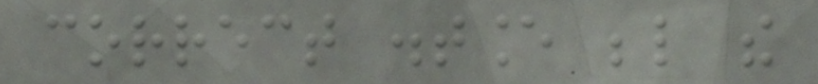correct distance below the
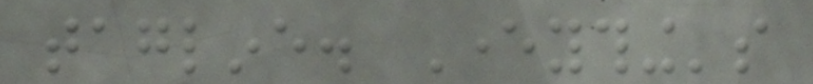tagline. Everything's
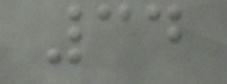34
